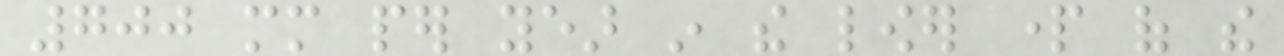700 mm per year in the lower part of the
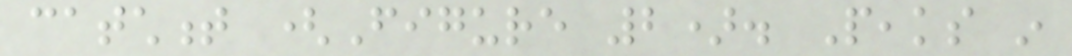catchment (Figure 2). Peaks in
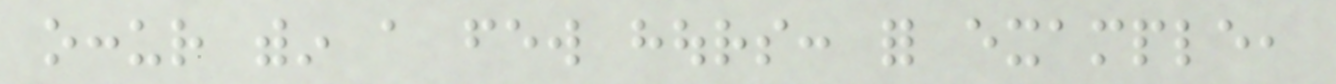occur within a few hours: for example,
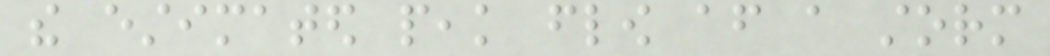the estimated peak flow after a storm
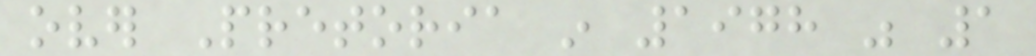over Pretoria in 1978 was 1
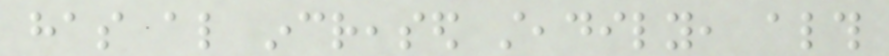has also increased steadily, although
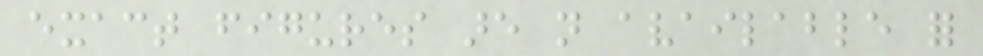exact figures are not available for
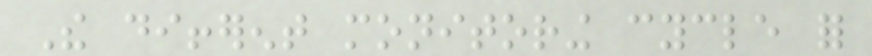The different monitoring cycle for
